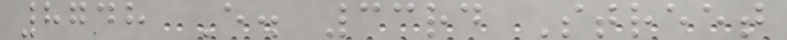8748 E. 33rd Street
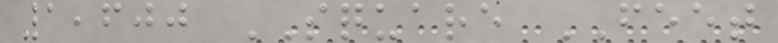1,600 SQUARE FEET
